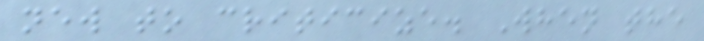new to criticize. When the
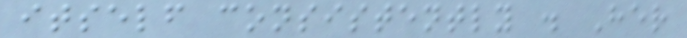itself consistently . Her
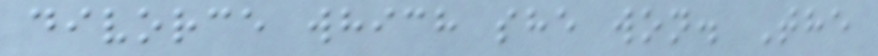divorce which she won. The
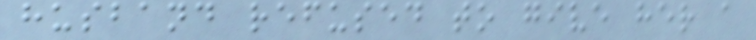husband refused to give her a
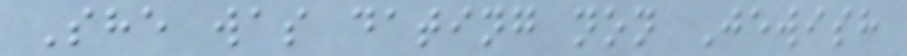She was dating non Jewish
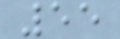55
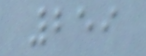259
